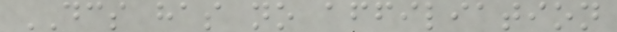DCS has no affiliation
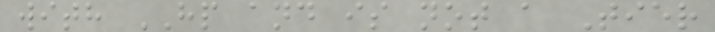with HP and is not a Tier
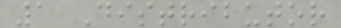1 Distributor
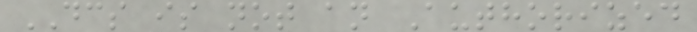DCS is not an Authorized
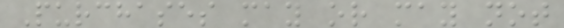Purchases may or may not
